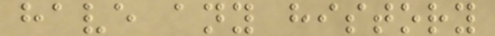have any history
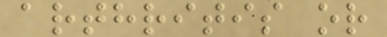arthritis or
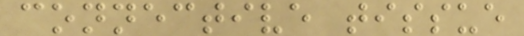connective tissue
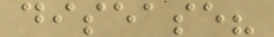disease?
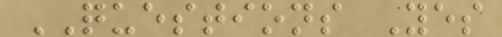QUESTIONS Yes
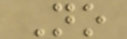No
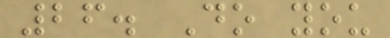26. Do you
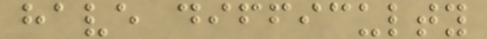have difficulty
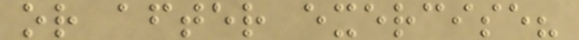or after exercise?
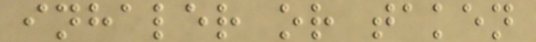inhaler or taken
